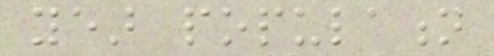year population
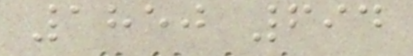1850 694
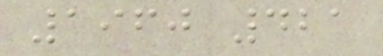1960 421
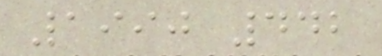1990 442
